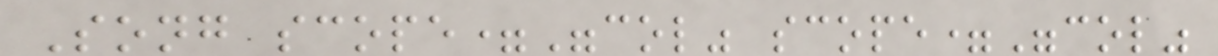Song scope="col" scope="col"
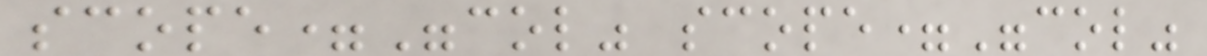scope="col" scope="col"
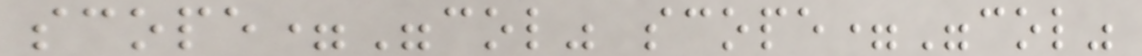scope="col" scope="col"
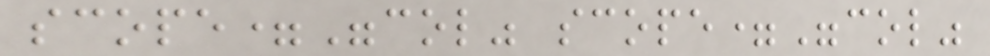scope="col" scope="col"
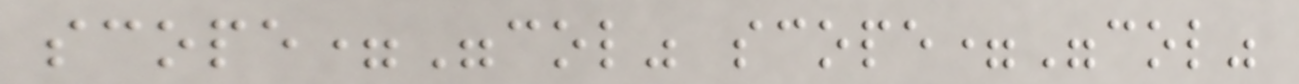scope="col" scope="col"
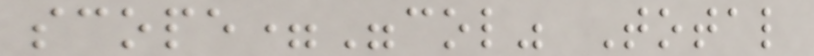scope="col" Total
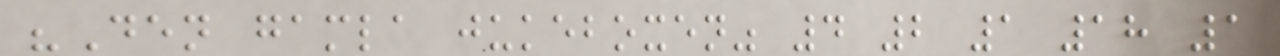"Den gamla jukeboxen" 4 2 1 18 1
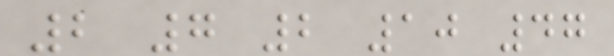2 7 2 10 47
